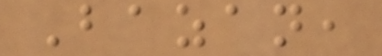Bazan,
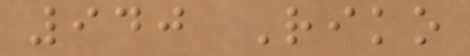940 Riko
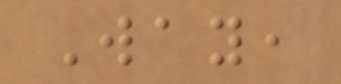Way,
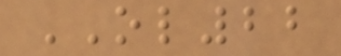OL22
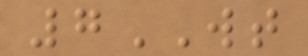7WT
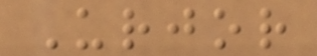Urjor
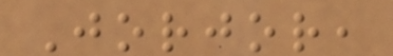Jorjor,
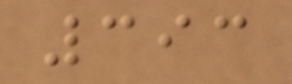393
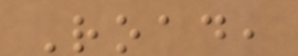Road,
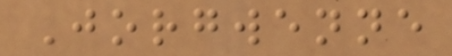Jorgwenne
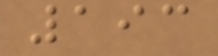193
